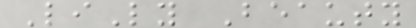LiLy Beauty
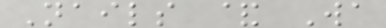Nails & Wa
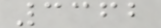3362
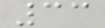33
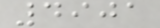4901
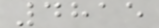4815
